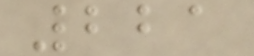221
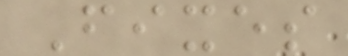Fixes
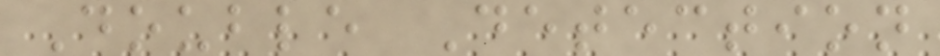Double Detection
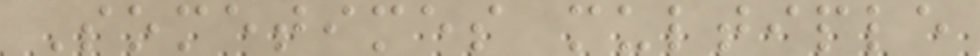Sometimes multiple
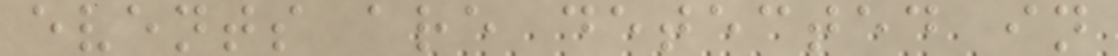events are detected in
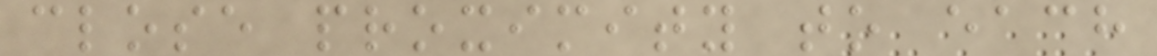close proximity to each
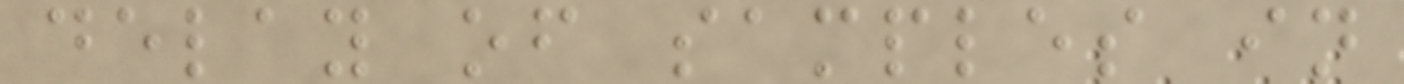delay of samples in
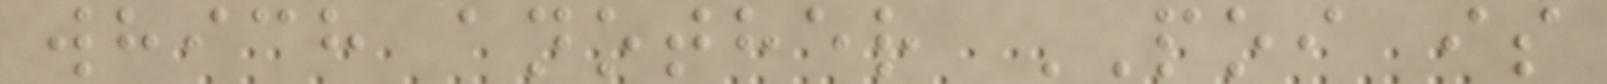which another POI is
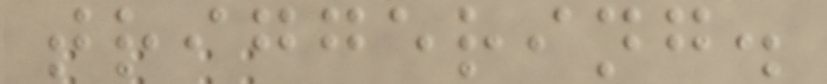triggering.
